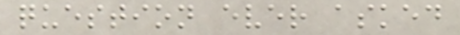question ever asked
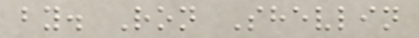by. Ron Shevlin
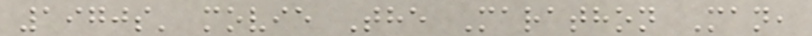1970s' movie The Marathon Man,
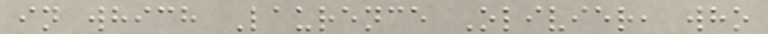in which Laurence Olivier, who
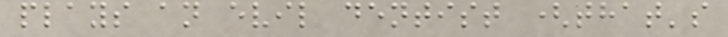plays an evil dentist (that's
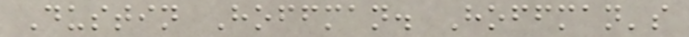Dustin Hoffman. Hoffman's
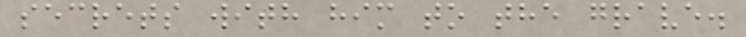secrets with him to the grave.
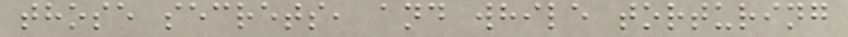those secrets, and while torturing
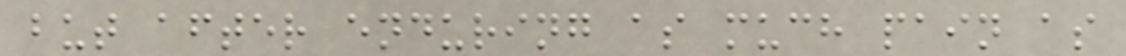but after enduring as much pain as
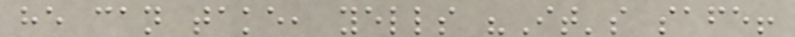he can take, yells "It's safe!
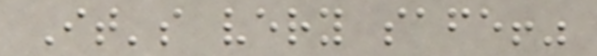It's very safe!"
